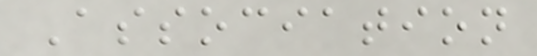Association
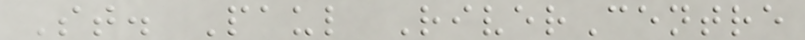St. Paul RiverCentre
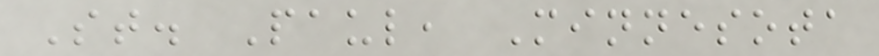St. Paul, Minnesota
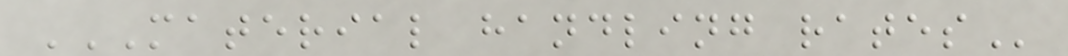MATERIAL HANDLING RATES
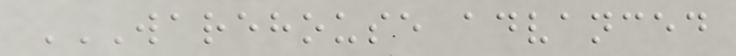WAREHOUSE ADVANCED
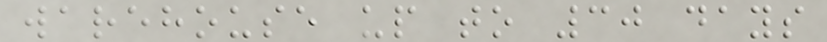warehouse up to 30 days
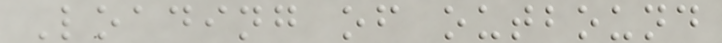Loading of outbound
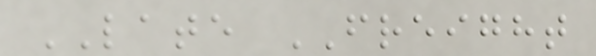LATE FREIGHT
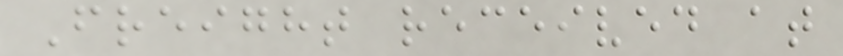Freight received at
